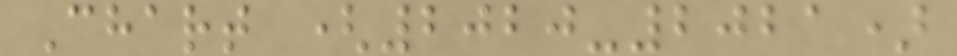Chart (2020-2021)
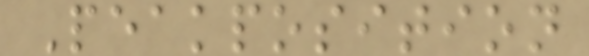Peakposition
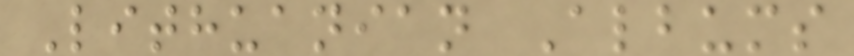Lithuanian Albums
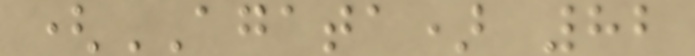(AGATA) 82
